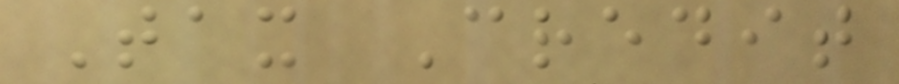Tax Credit
